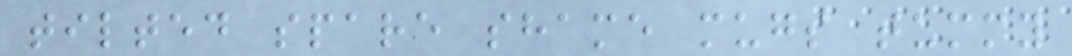tilted spare shame mugs tummy
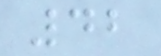42
